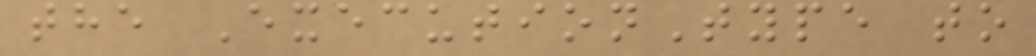the ExecutionType to
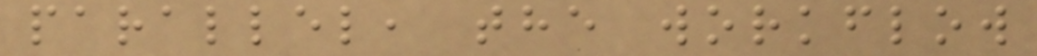parallel, the workflow
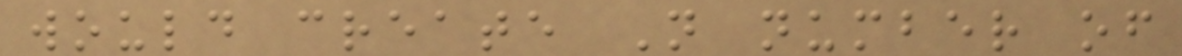would create N number of
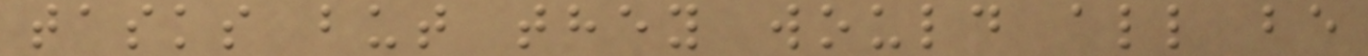tasks but they would all be
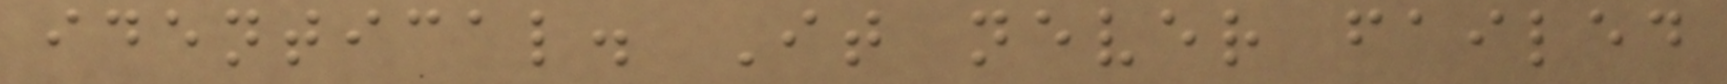identical. It never failed
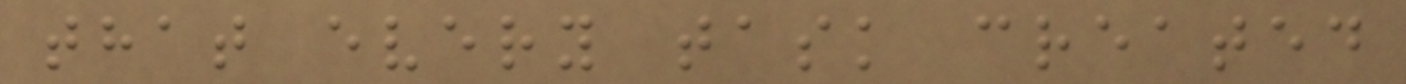that every task created
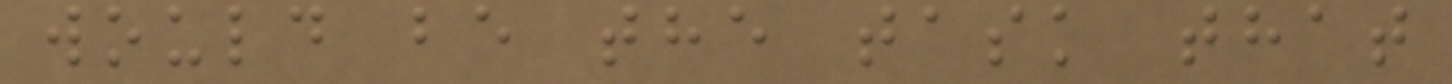would be the task that
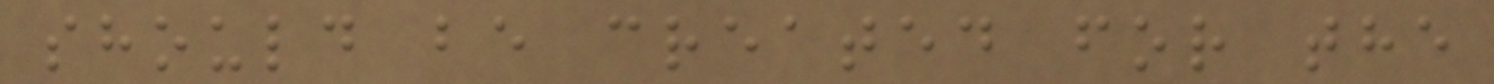should be created for the
